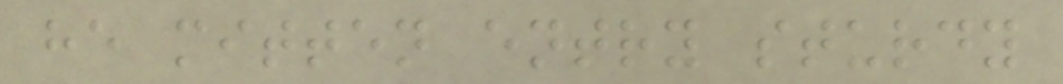he mitten entry sturdy
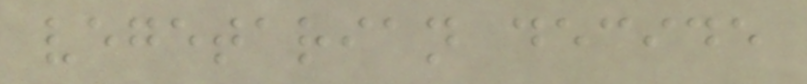vegetarian decide
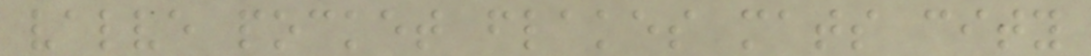valve pocket flakes mats city
